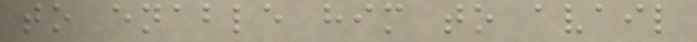to enable him to avail
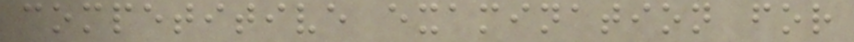competitive examination for
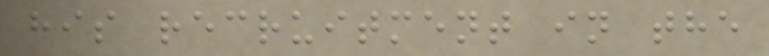his recruitment in the
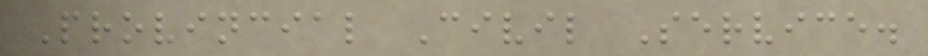Provincial Civil Service.
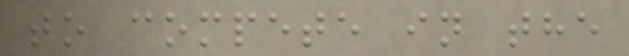to compete in the
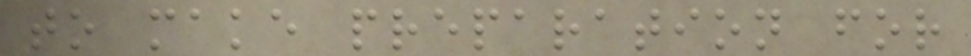to make preparation for
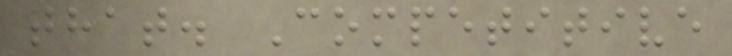that. Competitive
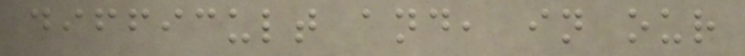difficult and, in our
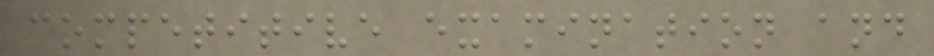competitive examination and
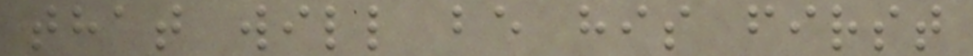that will be his first
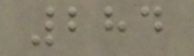284
